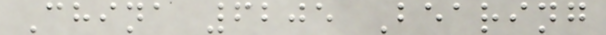China 6205 Bearing
